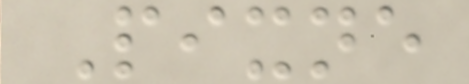Pixne
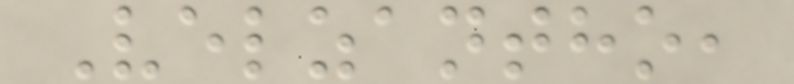Velzantho,
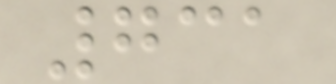731
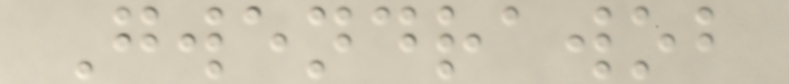Gwendrawob
